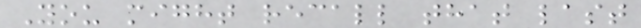You might recall that last
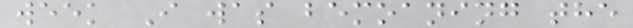week I was bemoaning the
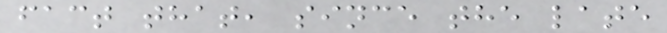fact that, since the late
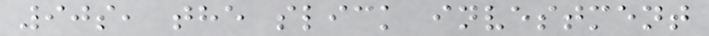90s, the slick investment
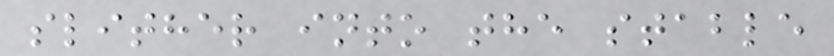slither into the stable
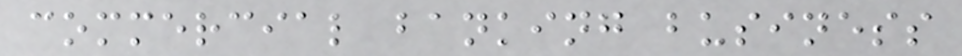commercial banking business
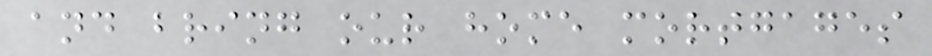and bring our home mortgages
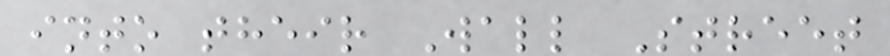into their Wall Street
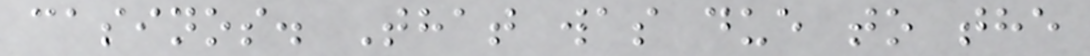casinos. That was due to the
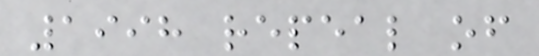1998 repeal of
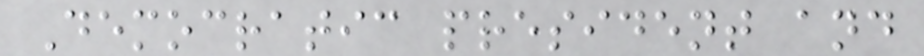Democratic president and
